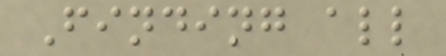Finding all
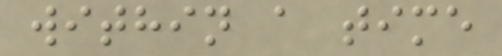within a time
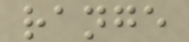range
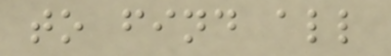to find all
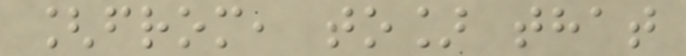[from, to] that
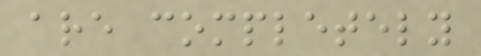are completely
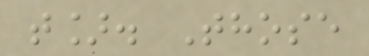t]. Those
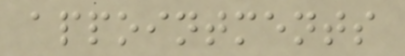appointments
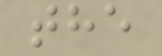the
